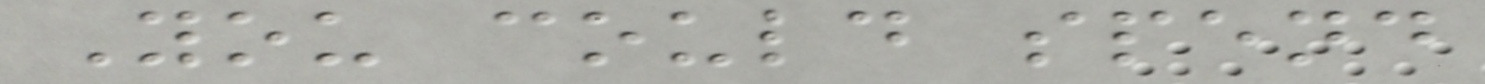You could spend
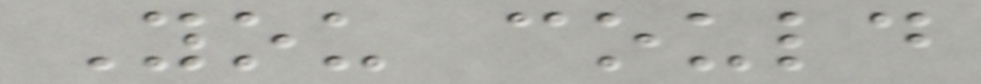You could
